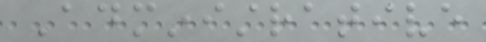Administrative
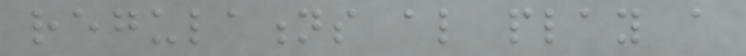regulations also play a
